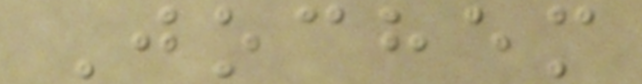Jochem
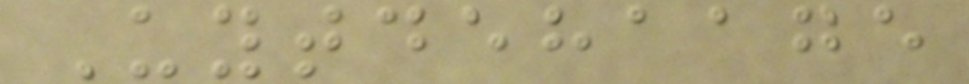Uytdehaage
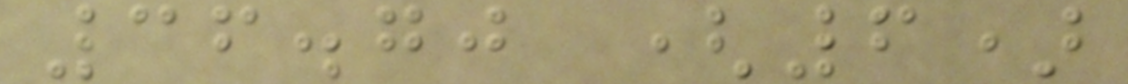36.70 (6)
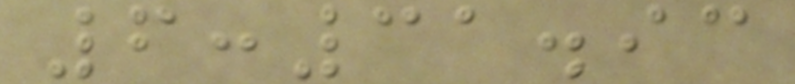6:31.93
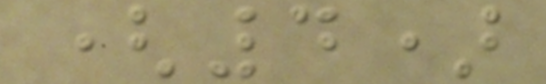(4)
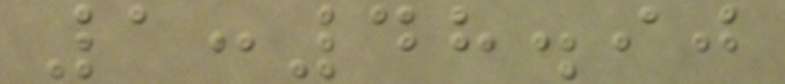1:48.90
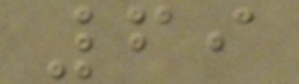69
